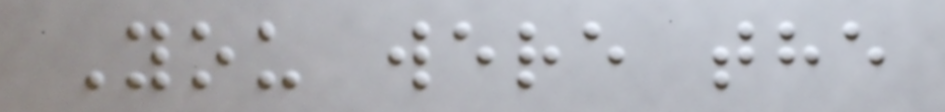You were the
